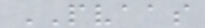PVAAS
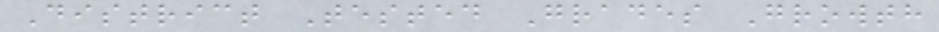District Tested Grades Growth
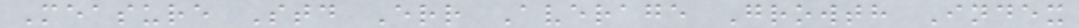Measure Std Err Average Growth Index
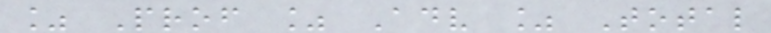% Prof % Adv % Total
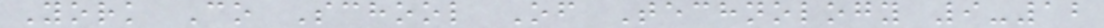York Co School Of Technology 9-12
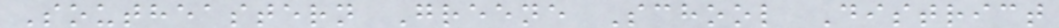Southeastern Greene School District
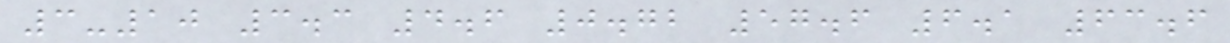3-10 3.3 4.6 0.72 57.6 6.1 63.6
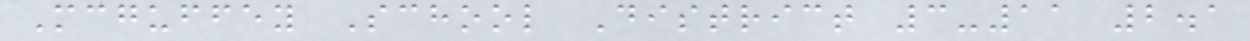Mcguffey School District 3-11 2.1
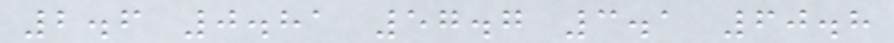2.6 0.81 57.7 3.1 60.8
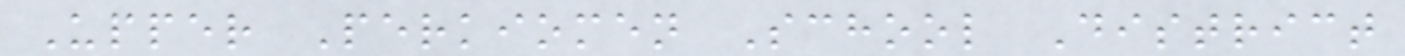Upper Perkiomen School District
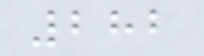282
